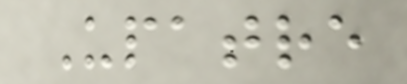Upatre
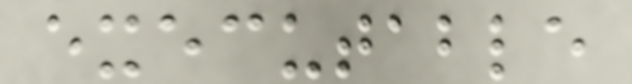executable
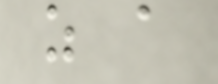as a
